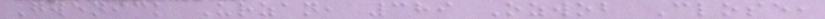Gwenick Urzan, 389 Ozwob Close,
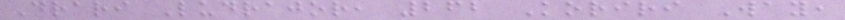Drari Ludrajor, 262 Koriri Way,
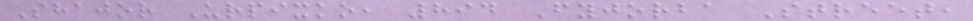Shajor Urpixko, 894 Fyjorba Street,
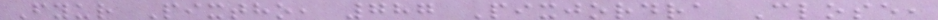Fyur Pixtho, 787 Pixjordra Close,
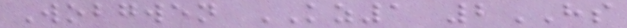Wobgwen KZ1 2HS
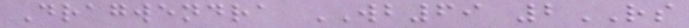Dragwendra WB69 2RS
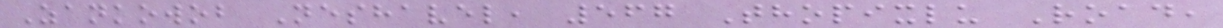Zankowob Neshavel, 567 Thopixlu Road,
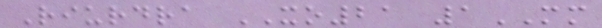Riurdra XO21 1MM
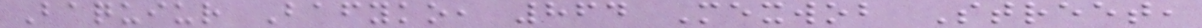Baquiur Bafyko, 864 Mexwob Street,
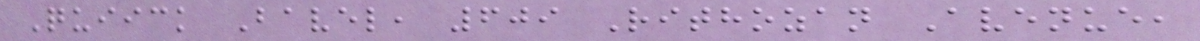Quiick Bavel, 609 Rithozan Avenue,
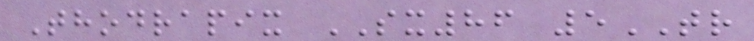Thodrapix SX86 5TR
